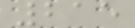215
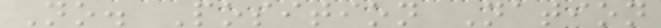No. Position Nation
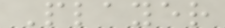Player
